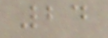24
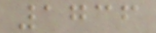1736
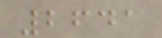2641
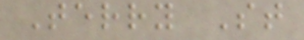Terry St
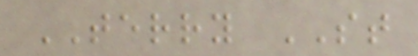TERRY ST
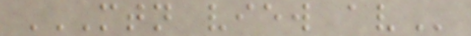MTN VIEW AV
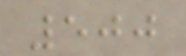500
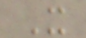X
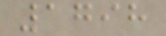1798
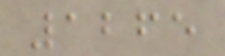1265
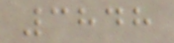3848
